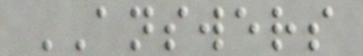ANSWERS
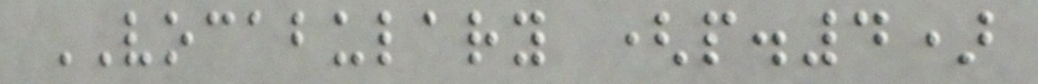VOCABULARY (p.4)
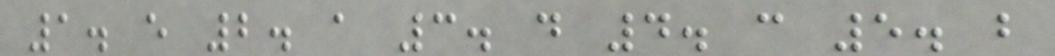1. e 2. a 3. d 4. c 5. b
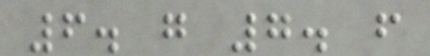6. g 7. f
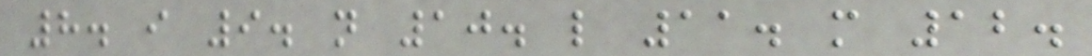8. i 9. n 10. l 11. m 12.
